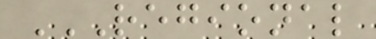REGIONAL
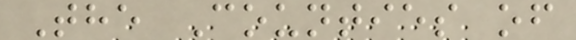The Counties of
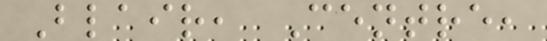Blair, Centre,
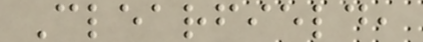Clearfield,
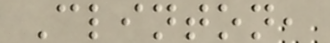Clinton,
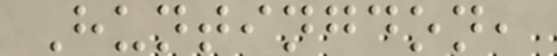Huntingdon,
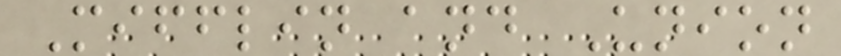Mifflin and Union
